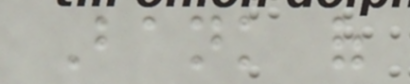Bank of
